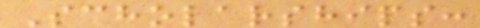Scholarships:
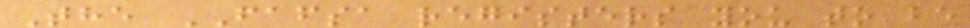The FAFSA registers you to be
